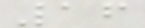16
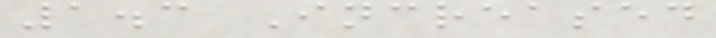1.3 Increased
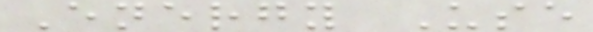Energy Use
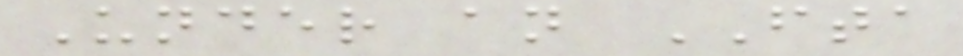Under an FTA
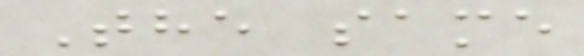The same
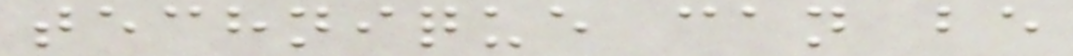technique can be
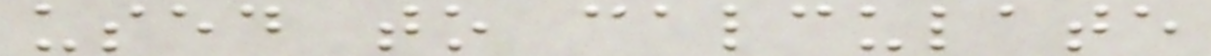used to calculate
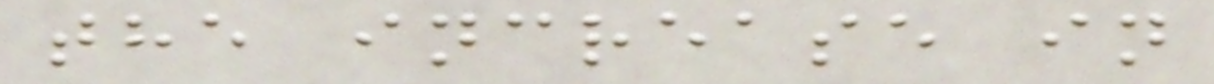the increase in
